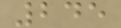245
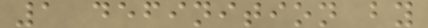1 definition by
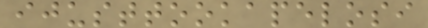ijusttookapelosi
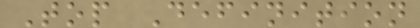Top Definition
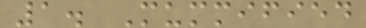1. Mummified
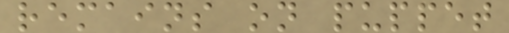remains on puppet
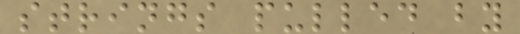strings pulled by
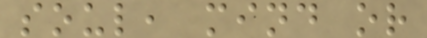soul, mind or
